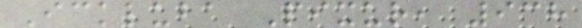Ickluba Pixur, 938
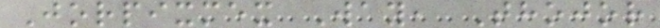Jorpixmex Way, Thojor
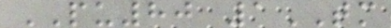PU80 1TM
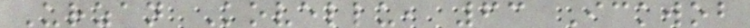Urzan Kovellu, 63 Ickwob
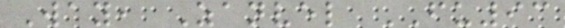Way, Zanvel FU93
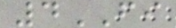4FI
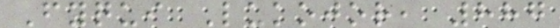Fyqui Lukojor, 887
